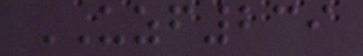UZF239
